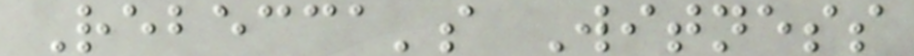Rebecca's Witness
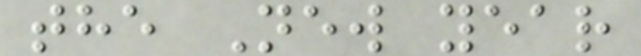the New year
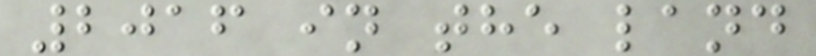2016 in the land
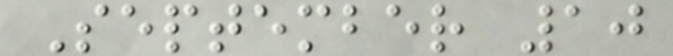September 10
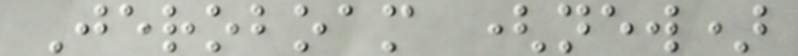Jeroboam (new)
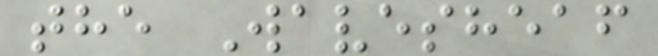the Wavesheaf
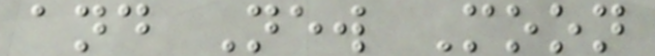and New Moon
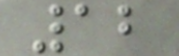12
